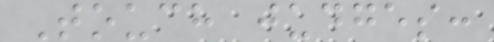Touch judges:
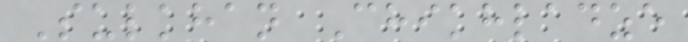Sulkhan Chikhladze
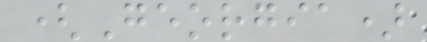(Georgia)
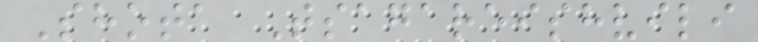Shota Tsagareishvili
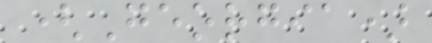(Georgia)
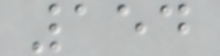154
